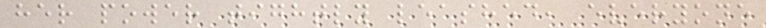her power tightly leashed, everyone
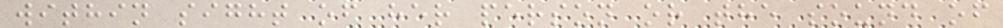within sight of her person or the sound of
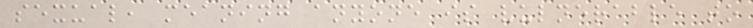sexual, meaning anyone is vulnerable to
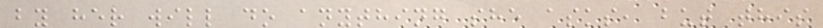by her will do anything she asks, but this
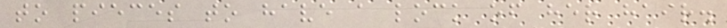to pieces to have a lock of her hair.
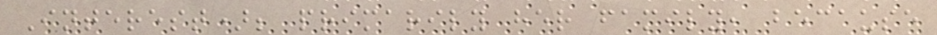Interest); primarily her family, because
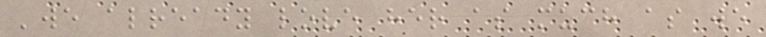'we already love her as much as we
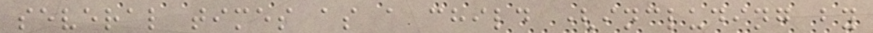several times as a child (including by
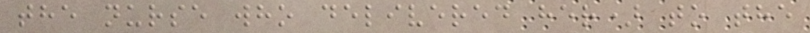the nurse who delivered her) to the
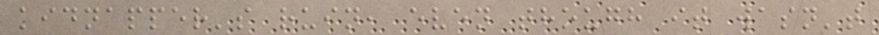kidnapper's ruin, even though it wasn't
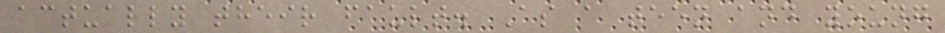actually their fault. As a teen and young
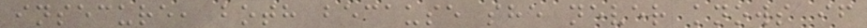insecure, both because she never knows if
